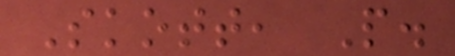Skott, P.
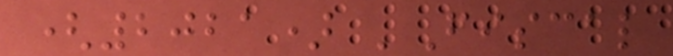(2021) 'Fiscal
